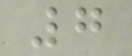7
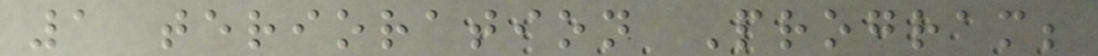1 terioration Program;
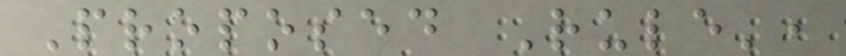Proposed Rule',
